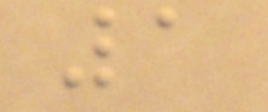1
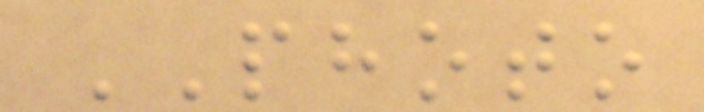PHOTO
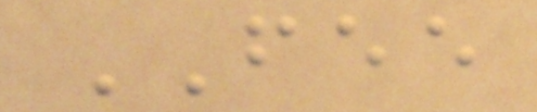FEE
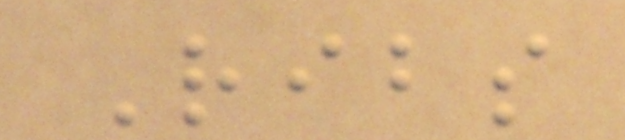Ribs
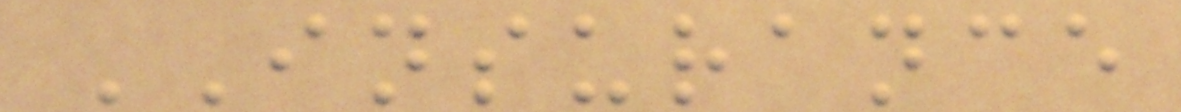INSURANCE
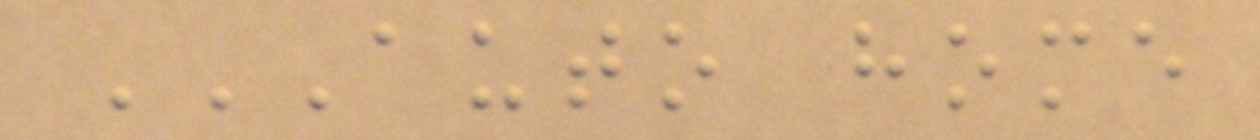AUTO HOME
